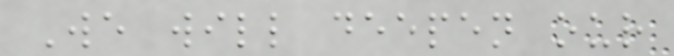We will deepen our
